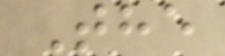The
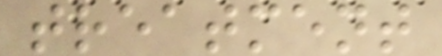treatment
